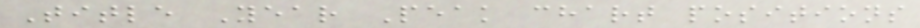Title Year Peak chart positions
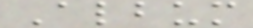Album
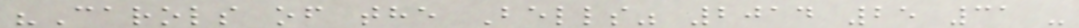"Carols of the Bells" 2014 25 31 -
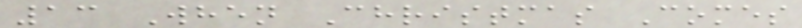13 When Christmas Comes
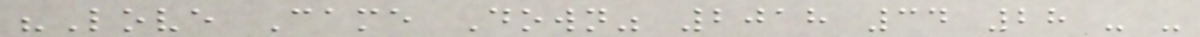"Love Came Down" 2018 34 28 - -
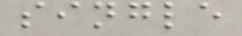single
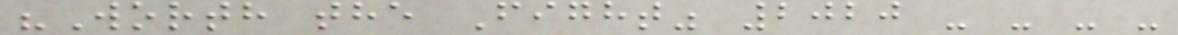"Worth the Fight" 2020 - - - -
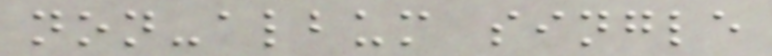non-album single
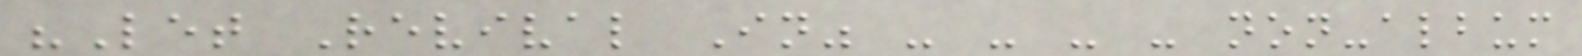"Let Revival In" - - - - non-album
